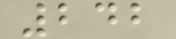242
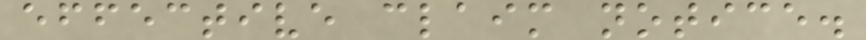effective claim notice.
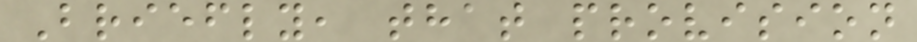Briefly, that provision
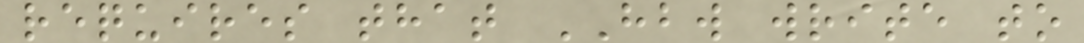requires that HBW write to
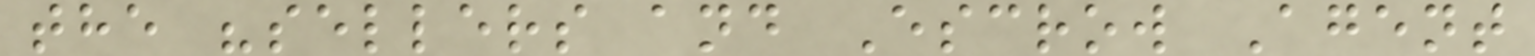the "sellers and Escrow Agent
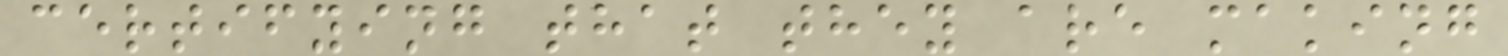certifying that they are making
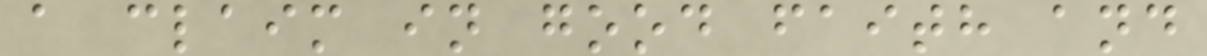a claim in good faith and
